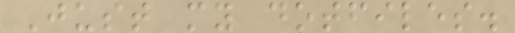Just my dotfiles.
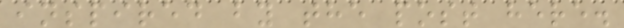inspired by the post here.
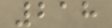218
